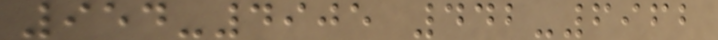954-4905 442-6962
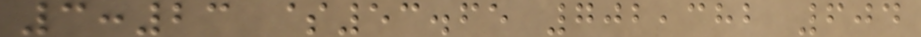3:23 $53.65 702,382 604
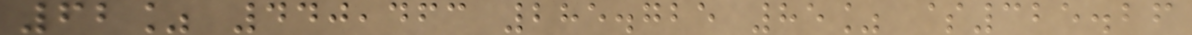62% 440,463 285.725 85% $325.26
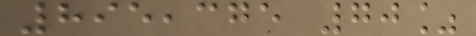895,375 70%
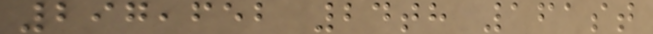297,652 24th 161st
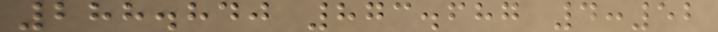288.840 873.687 4:52
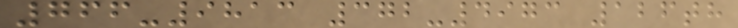766-9813 372-4973 126th
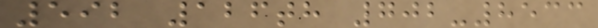592 126th 702-8533
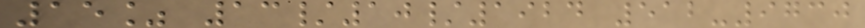15% 13/10/1924 512-9730
